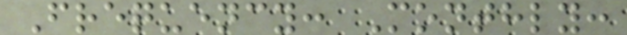Frequency: Monthly:
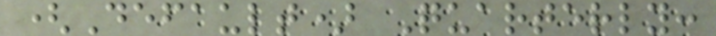(Default) Quarterly:
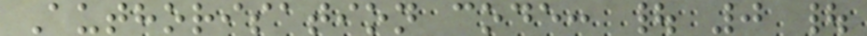Authorisation code: | 0 |
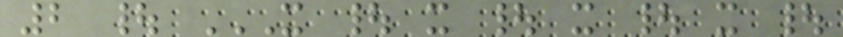2 | X | X | X | X |
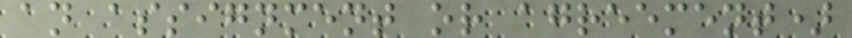an assignment or agreement)
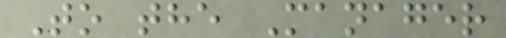To the Manager
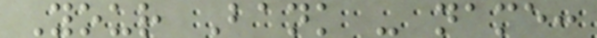Your Bank - name:
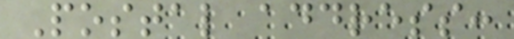Postal address:
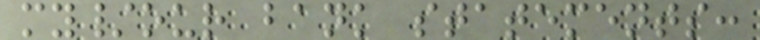my/our bank statements:
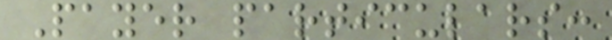Payer particulars:
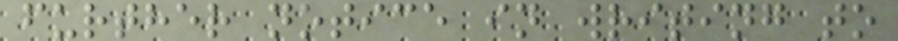further notice in writing to
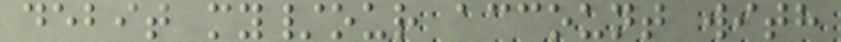debit my/our account with
